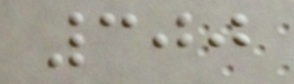300
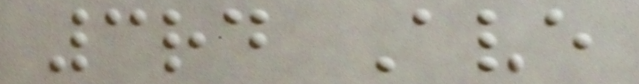3rd Ave
